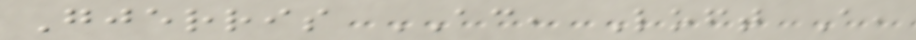Gjerris AC, Loft A,
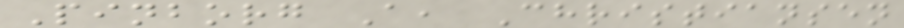Pinborg A, Christiansen
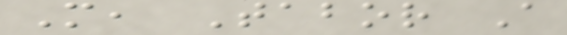M, Tabor A
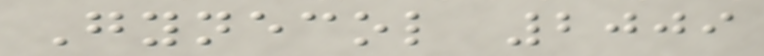Gynecol 2009
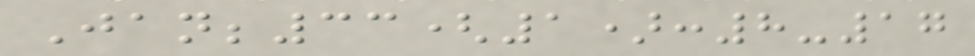Jan;33(1):8-17
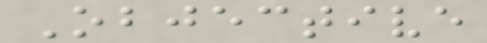Objective
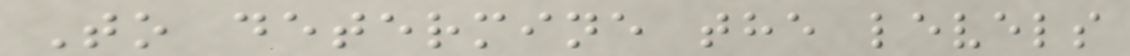To determine the levels
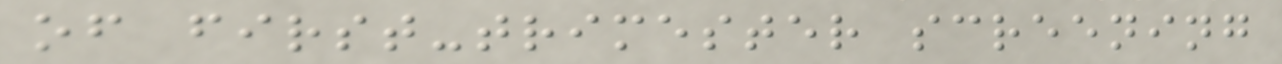of first-trimester screening
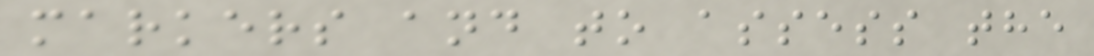markers and to assess the
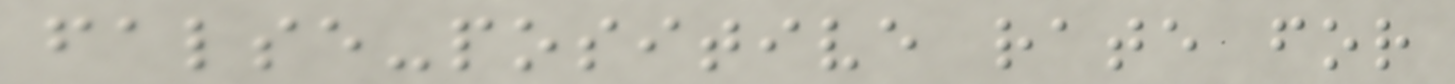false-positive rate for
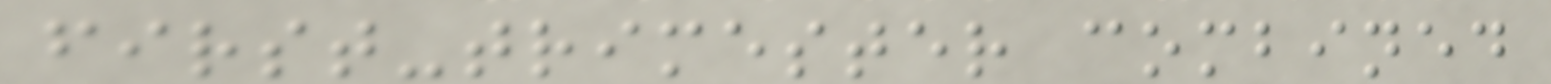first-trimester combined
